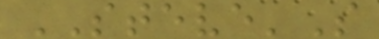STEVE'S
